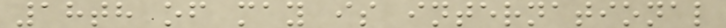18th of may is international
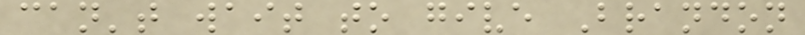can't wait to give Brandon
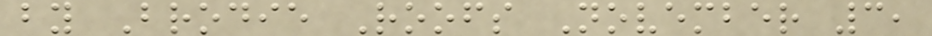by Brodie Roofs November 3,
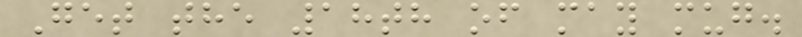Get the 18th of may mug.
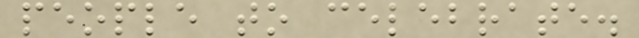people to celebrate.
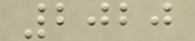2020
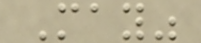May"
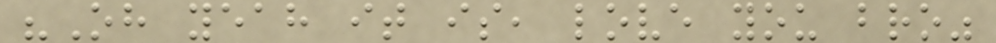"Oh yeah it is, love you bro"
